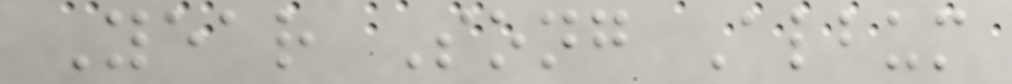Year Song Album
